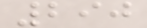290
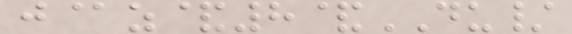j@z&8&DU/
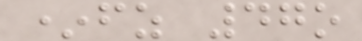*fz 47o
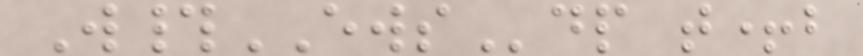W#EWSdp t+b
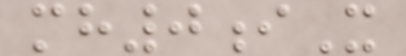mh0iX
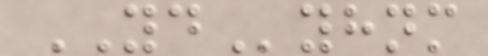YDyhnm
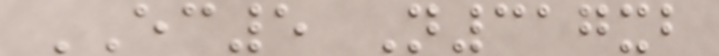EC5 N317xb
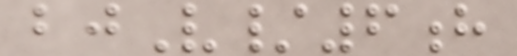bjV/6h
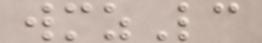wmzLc
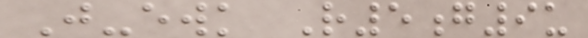J-ewk R5g9u
